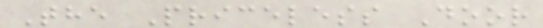The Priceless Door
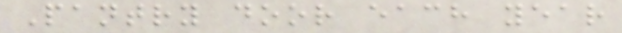Pantry door each year
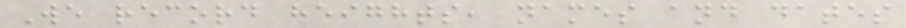We record heights, names and dates
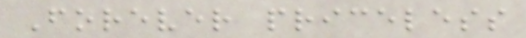Forever priceless
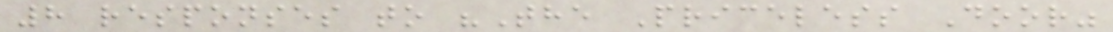8 responses to "The Priceless Door"
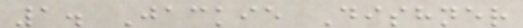1. Jackie Dishner
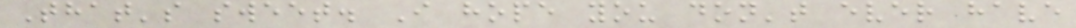That's sweet. I hope you don't ever have
